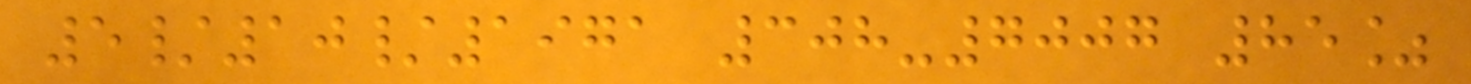5/10/1971 308-7007 85%
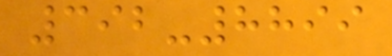392-8899
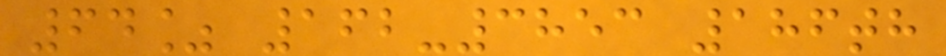64% 162-3853 186th
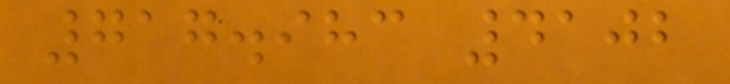717.983 4102
